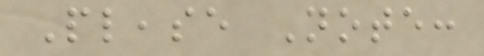Please Note:
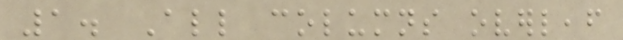1. All columns overleaf
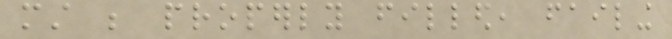must be properly filled, failing
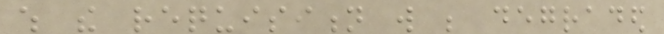which the requisition will be degraded
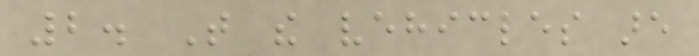2. That the vehicles are
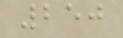250
